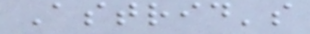Astrid's
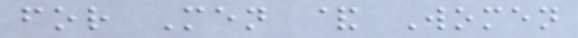for Men & Women
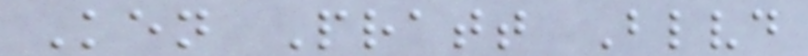Ken Pratt Blvd
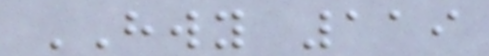HWY 119
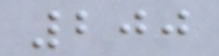200
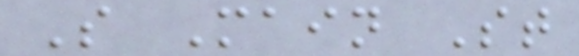S Main St
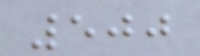500
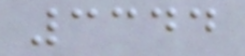3344
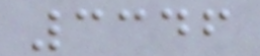3346
